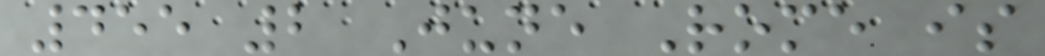455 2 June Rome is
